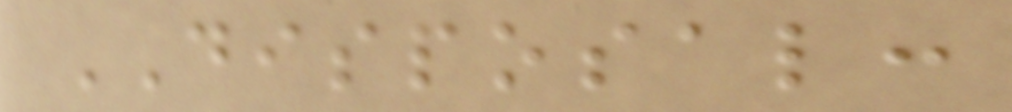DISPOSAL:
